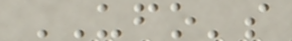UFO's
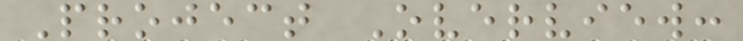Project Overview:
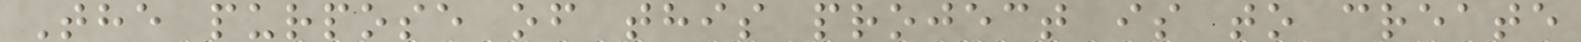The purpose of this project is to create
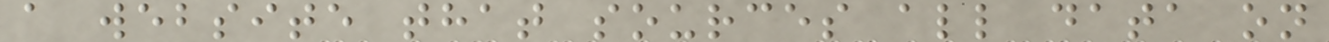a website that sources all data on
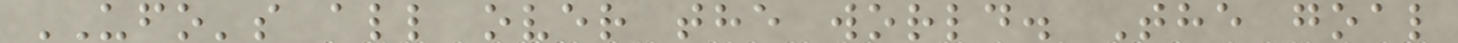UFO's all over the world. The goal
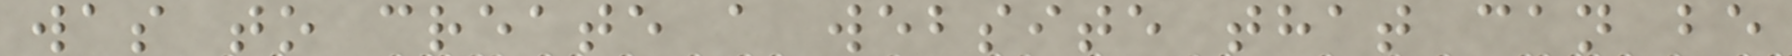was to create a website that can be
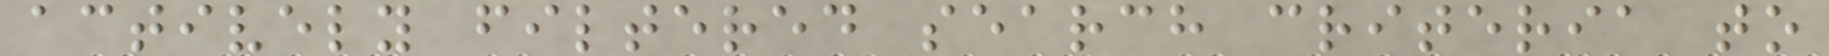actively filtered search criteria to
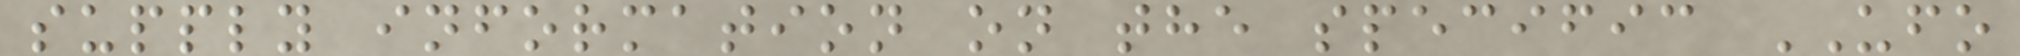supply information on the specific UFO
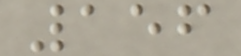156
